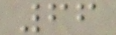66
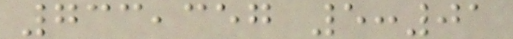733,357 5:01
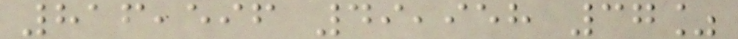816,596 49,958 37%
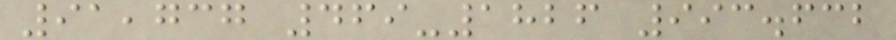91,737 469-1826 993.632
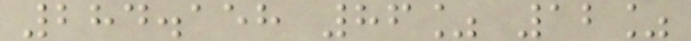284.158 86% 12%
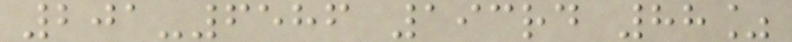201-6586 193rd 88%
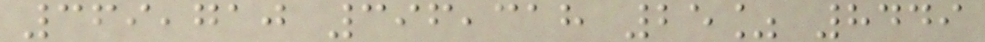369,710 396,318 25% 8449
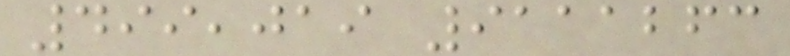499,019 9111263
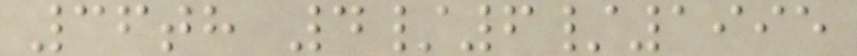36th 4/6/1995
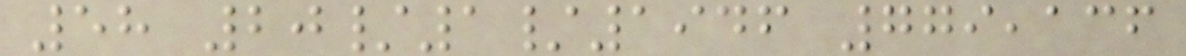58 20/1/1946 779,136
